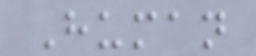Human
